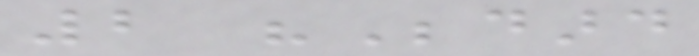2 "Bedard
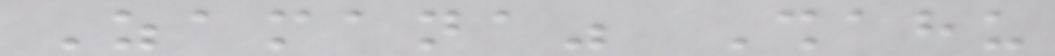Zamana" Shahu
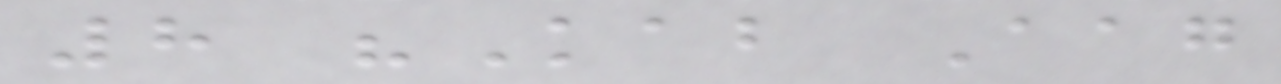8 "Kab Aag
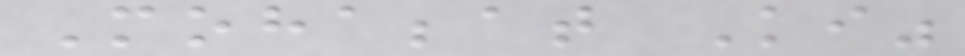Mohabbat Ki"
